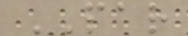PAR
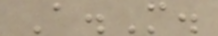A.M.
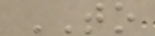TO
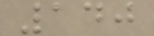140
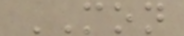MON
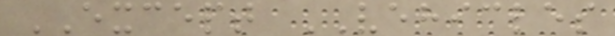EXCEPT VEHICLES
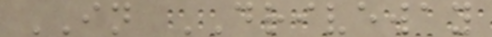IN DRIVEWAY
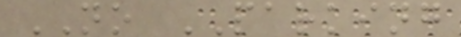NO PARKING
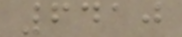6410
